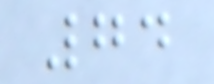74
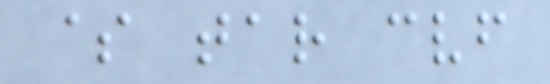$ tar cvf
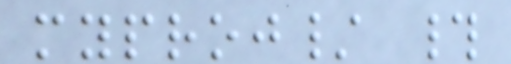myproj/ #
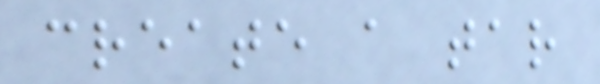create a tar
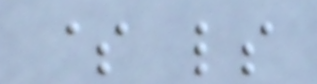$ ls
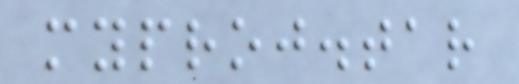myproj.tar
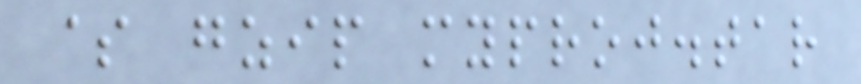$ gzip myproj.tar
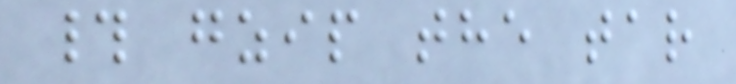# gzip the tar
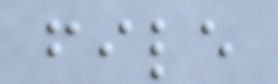file
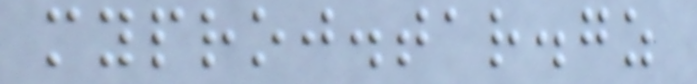myproj.tar.gz
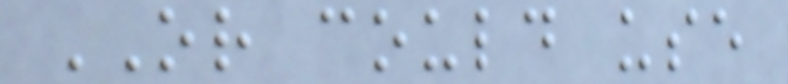OR could use
